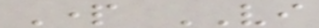Part VI
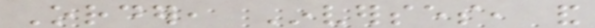Order, Inverses, and
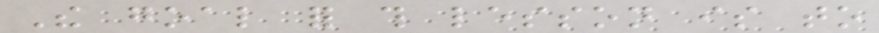The goal for this lesson is to
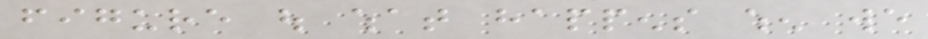figure out what happens when we
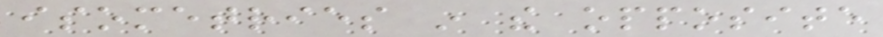isometries in the opposite
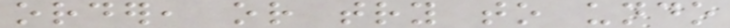order, or try to undo
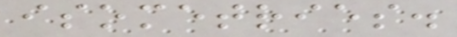isometries.
